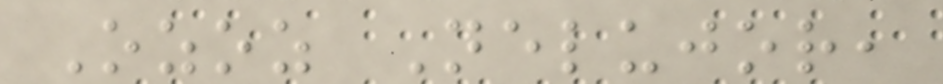Ozoz Nelujor,
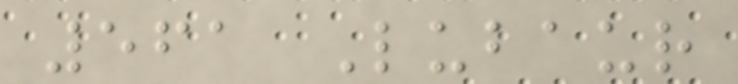561 Lubaur
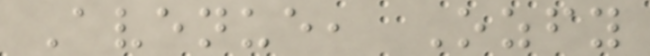Avenue, Ozfy
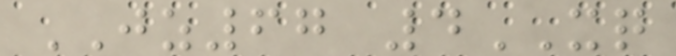JZ67 4XQ
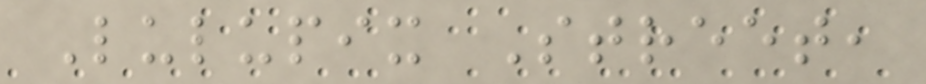Lulupix Street,
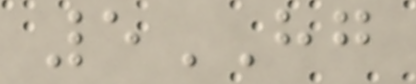5HG
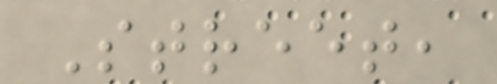Street,
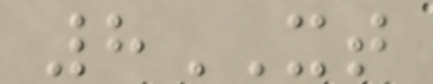8XT
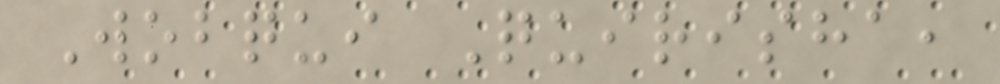Wobqui Quirisha,
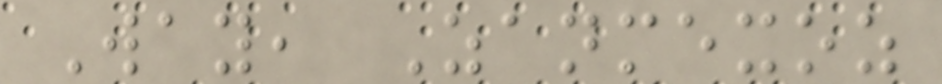Way, Zanmexoz
